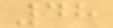48
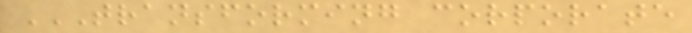TRANSFORMING CORPORATE
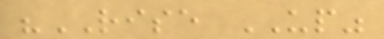"RISE UP"
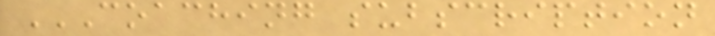COACHING SUBSCRIPTION
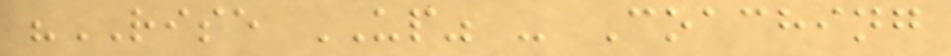"RISE UP" - Coaching
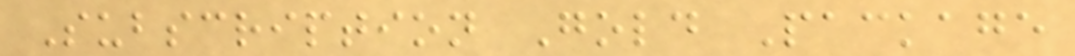Subscription Gold Package
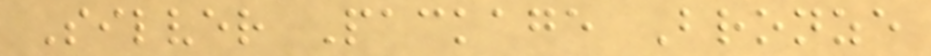Silver Package Bronze
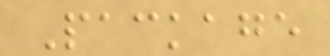Package
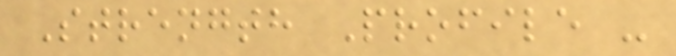Strength Profile -
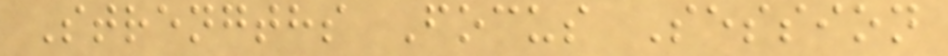Strengths Focus Session
